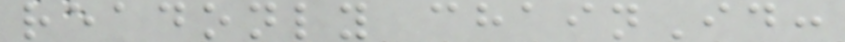readonly chainId:
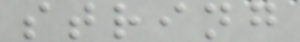string
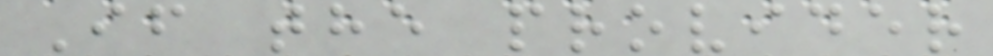If the provider
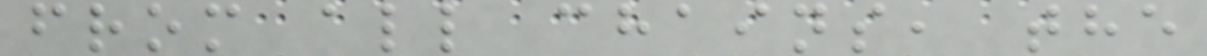from all chains, the
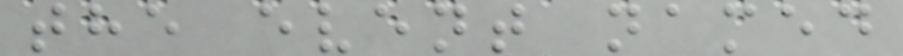the event named
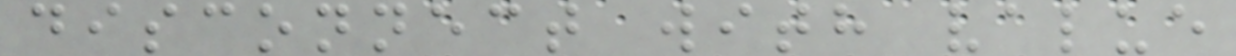disconnect with value
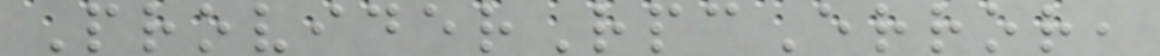ProviderRpcError,
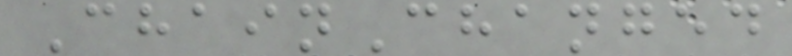ChainChanged
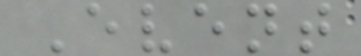Event
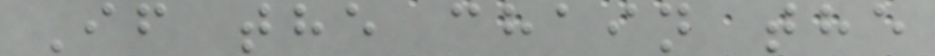If the chain the
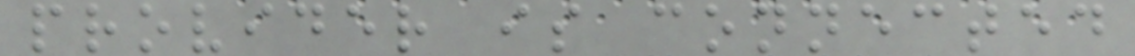provider is connected
